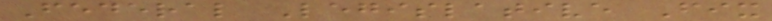Federal Legislative Fix
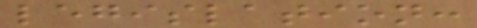legislation:
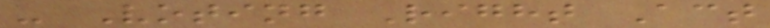- Voting Right Act
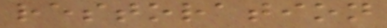restoration
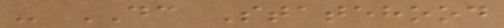- DC Statehood
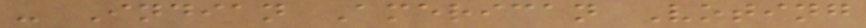- Indian American Voting
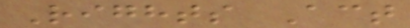Rights Act
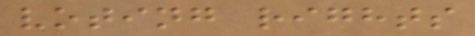voting rights
